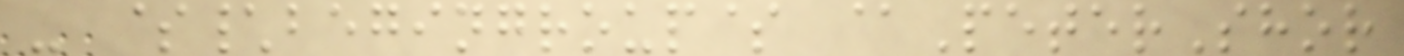- $\begingroup$ @PeterShor
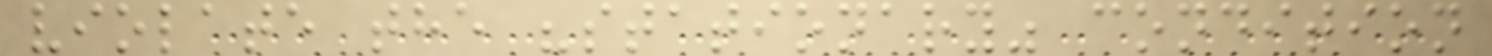violate the "stationary" condition
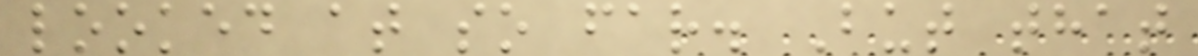looked at so far. But that
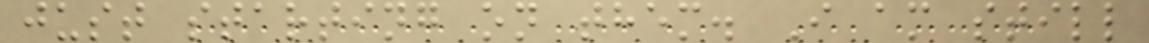just starting on them. I am still
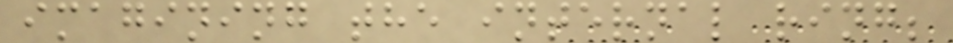imagining the internal ring;
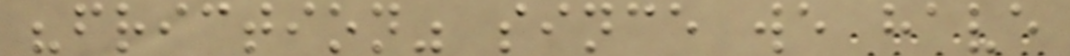"friction" since we have
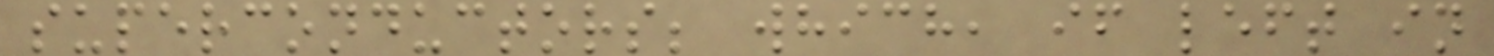superconductors; which, if left in
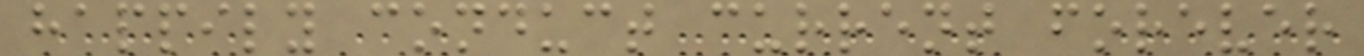happily conduct current forever
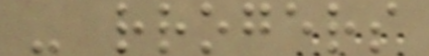- rrogers
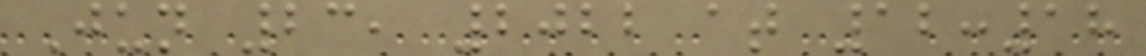Jun 23, 2022 at 12:18
